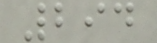294
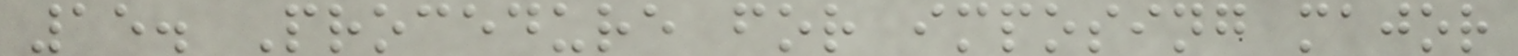15. Procedure for imposing major
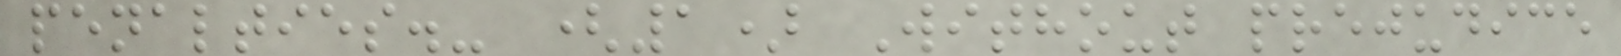penalties.- (1) Without prejudice
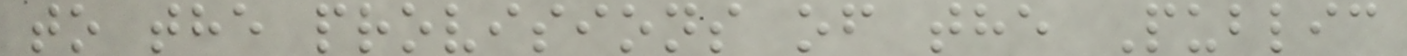to the provisions of the Public
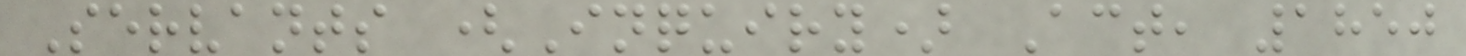Servants (Inquiry) Act, 1850
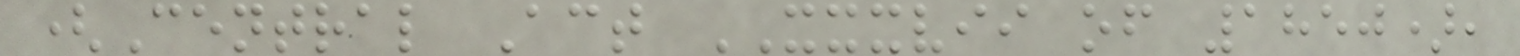(Central Act XXXVII of 1850),
